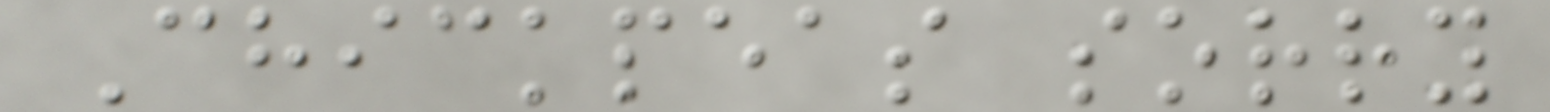Chickpeas sorry
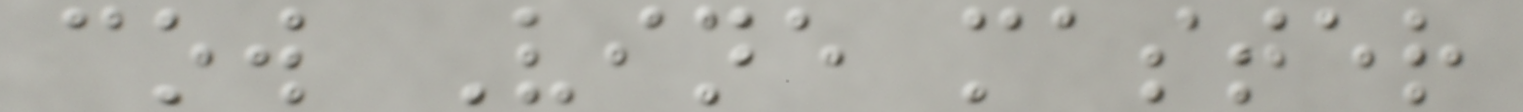cow Vine master
